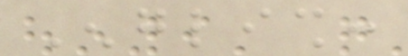English:
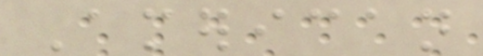American
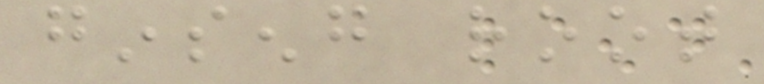ginseng root
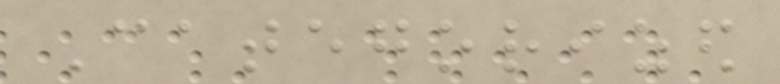Categorized
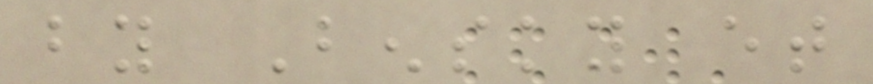by Bensky et
